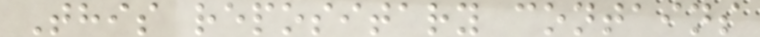This repositary contains
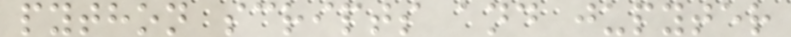python scripts and jupyter
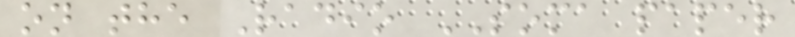on the Radio SOMA paper
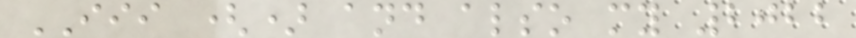III () and also my 2022
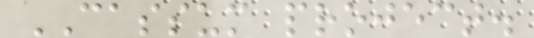CASSUM project.
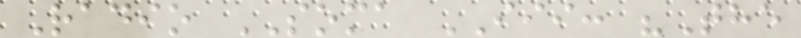Radio SOMA III: "The
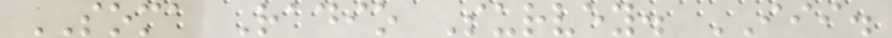SOMA Radio Survey. III.
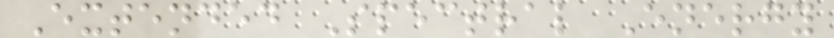Extended Spectral Energy
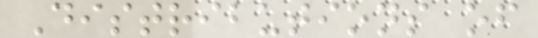Distributions of
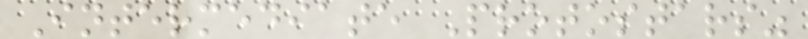Intermediate Protostars"
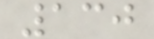130
